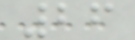26
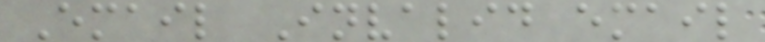Email Invalid email
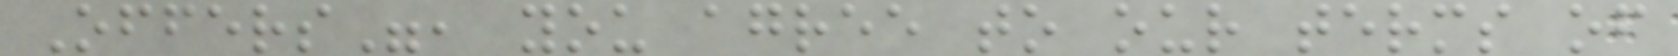Offers", you agree to our terms of
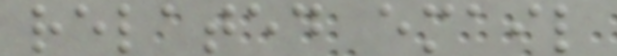related email
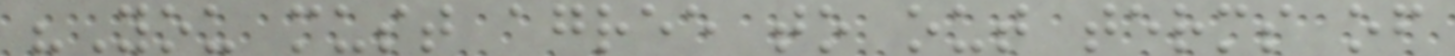"You must agree to out terms of
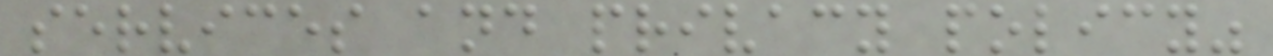services and privacy policy"
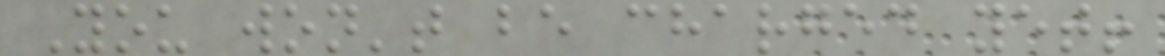You won't be charged yet!
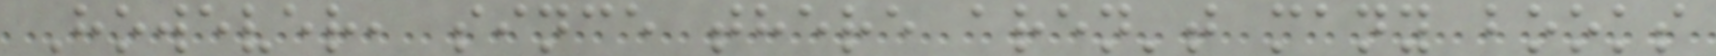However, since there aren't many books
